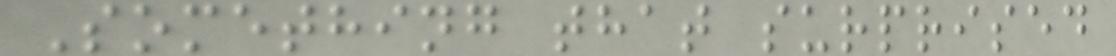Something that surprised
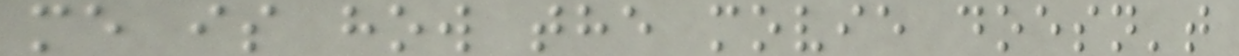me is how the movie doesn't
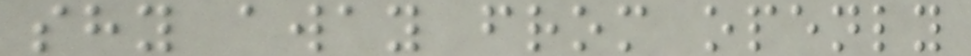shy away from openly
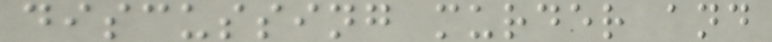discussing murder and
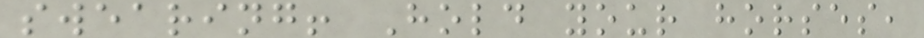swearing! Hold your horses,
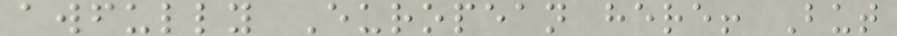awfully European here! But
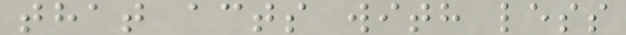that acts with less
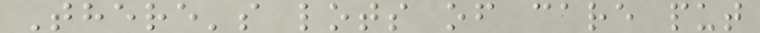There's lots of care put
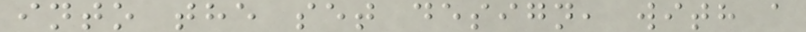into the set design, with a
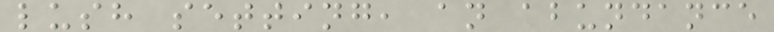lush setting, an abundance
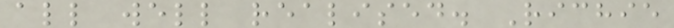all well realised. Richie
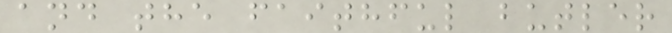and the faithful butler
